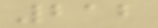212
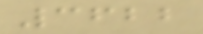3622
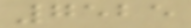7525
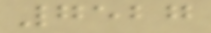7527
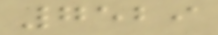7529
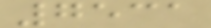7531
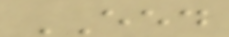EED
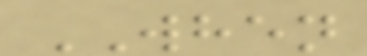WHEN
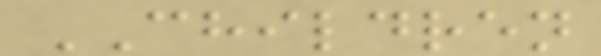CHILDREN
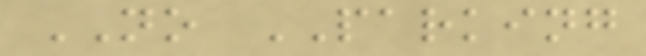NO PARKING
